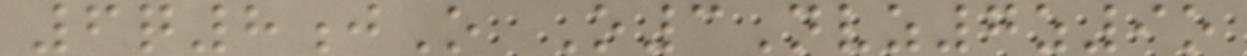6q8jO O3Nvz7z9o
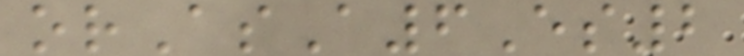orAsA6Es2
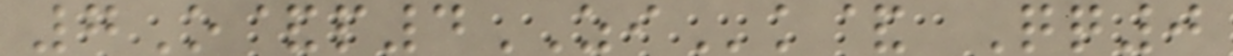7O&p4ZIk& Qq0
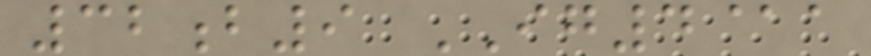32b9 IG4@a
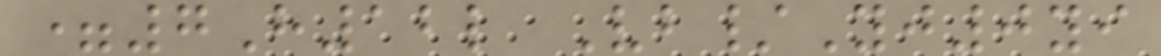=7H12l Vb/Yj0yi
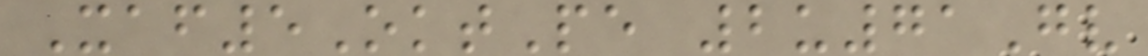Xaf5OktPe 2u71Gv
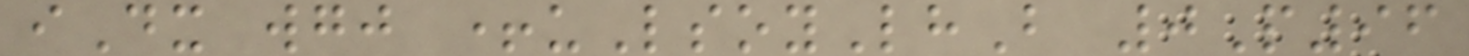iDx wgj +uLsoyLhB 0P96
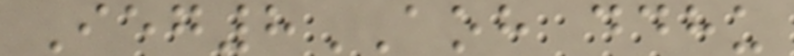Ieg8AOH ddhu
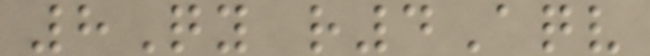8Qy r4Aqv
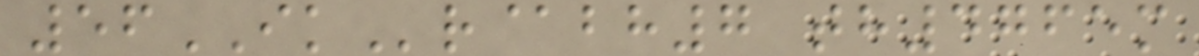56IKr@bh7 th4765m
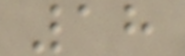18
